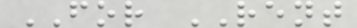FOR RENT
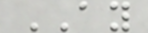AY
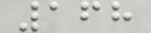168
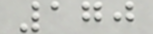170
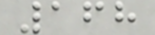168
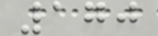170
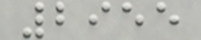2955
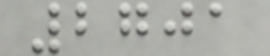2701
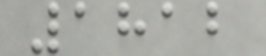1812
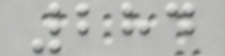284
